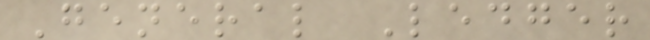General Ledger
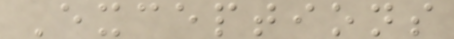Exceptions
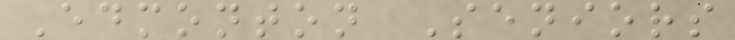Edmonton Seniors
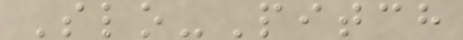Slo-Pitch
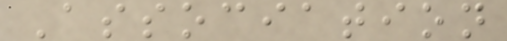Association
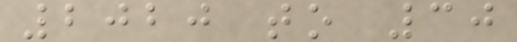2020 to 30
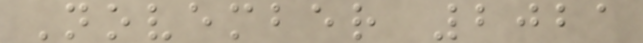November 2021
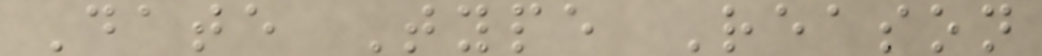Date Type Reason
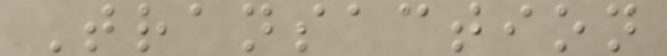Transaction
